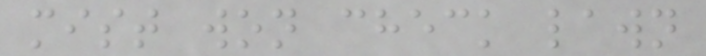mist won check lawn
